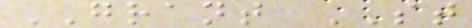GRANT ST
